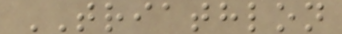TRIATHLON
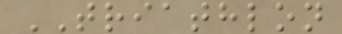TRIATHLON
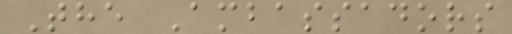The Ambassadors
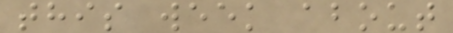this week about
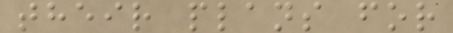their plans for
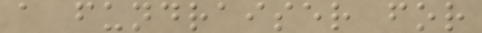a fundraiser for
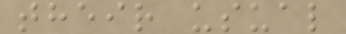their usual
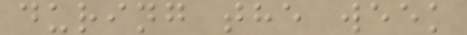during the week
